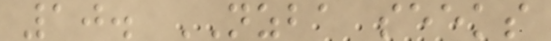10. NZBA seeks
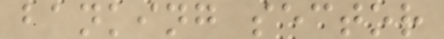banking sector
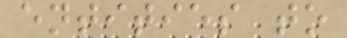entities to
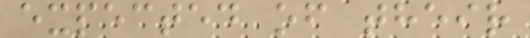expected of their
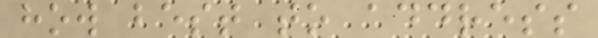how best to address
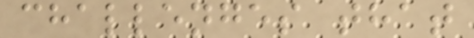challenges that
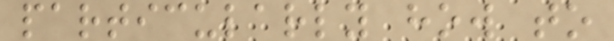particularly how to
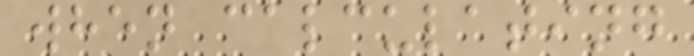when calculating
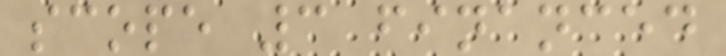scope 3 financed
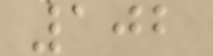102
